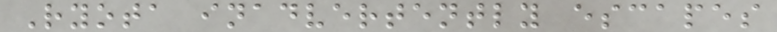Ryota inadvertently escapes
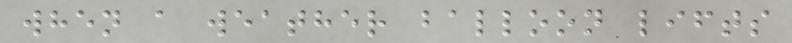when a weather balloon lifts
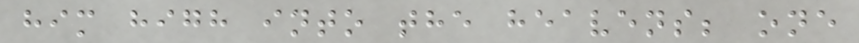him high into the heavens; one
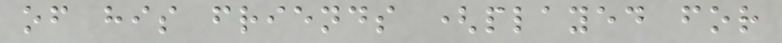of his friends (played for
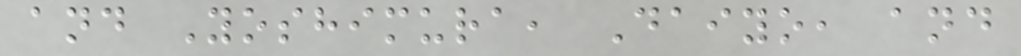and Yoshimura, Daiyo, and
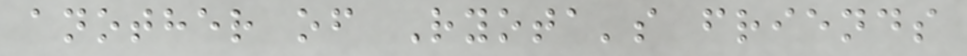another of Ryota's friends
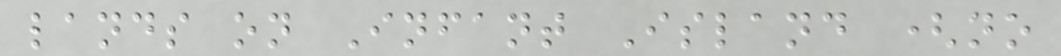lands on Infant Island (no
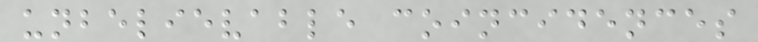unbelievable coincidences
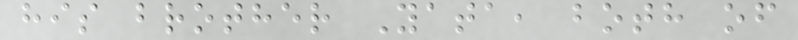his brother Yata, both of
